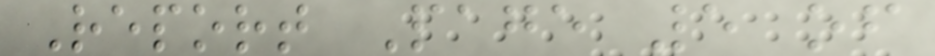Report Page 5 of
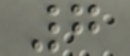7
